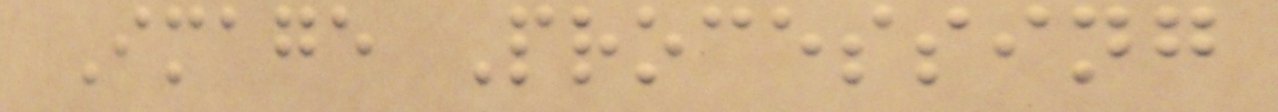Image Processing
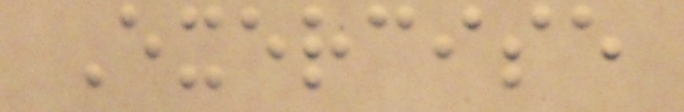Exercise
